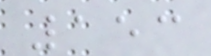153
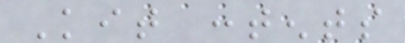Kit contents
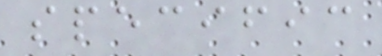specific
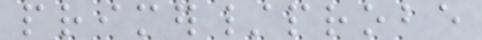primer/probe
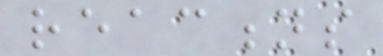reactions
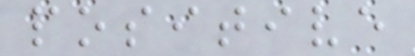positive
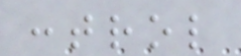control
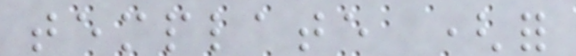template (for
